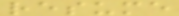resume
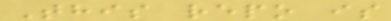This repo is
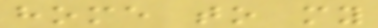home to my
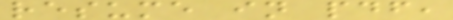resume in pdf,
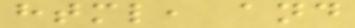html, and
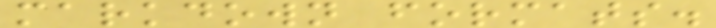markdown formats.
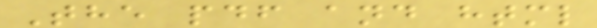The pdf and html
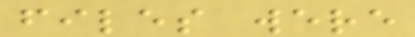files were
